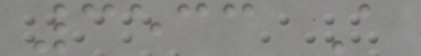3533 A
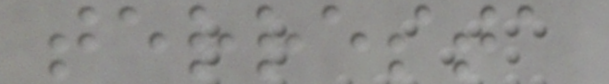terresta
